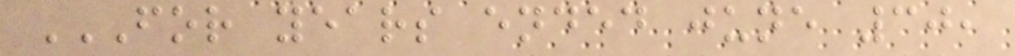FOR YEARS ENDED JUNE 30,
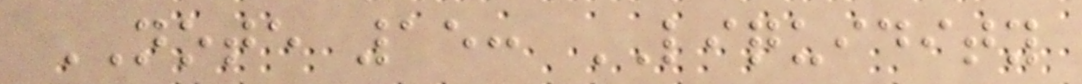NOTE 15: LIQUIDITY
